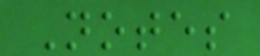Notes
